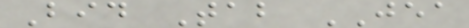Bid Tab JEA
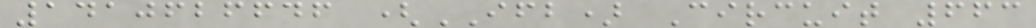1410626646 (IFB) Circuit 663
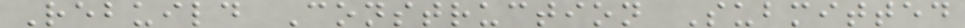Rebuild Construction Submitted
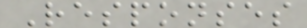Responses
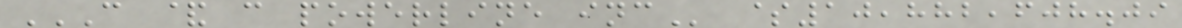C & C POWERLINE INC $10,882,608.09
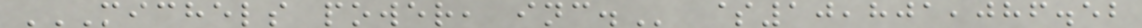MICHELS POWER, INC. $10,801,086.52
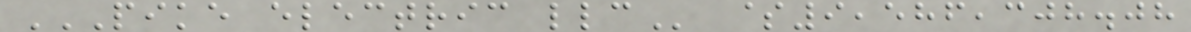PIKE ELECTRIC LLC $9,586,308.08
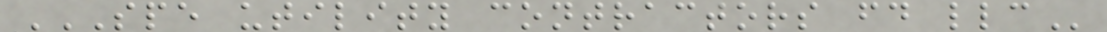SPE UTILITY CONTRACTORS FD LLC
